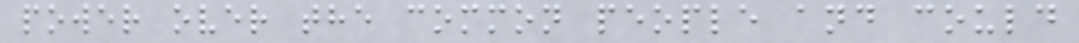power over the common people and could
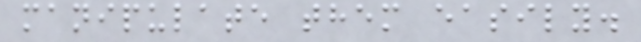manipulate them easily.
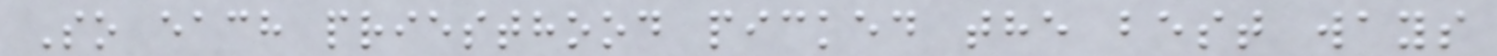So each priesthood picked the best ways
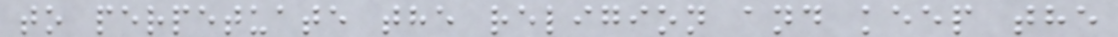to perpetuate the religion and keep the
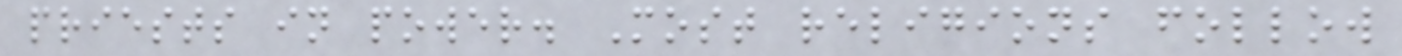priests in power. Most religions follow
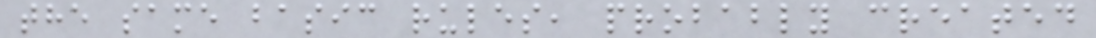the same basic rules, probably created
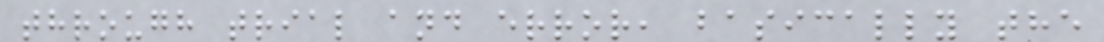through trial and error, basically the
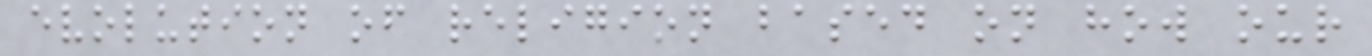evolution of religion based on how our
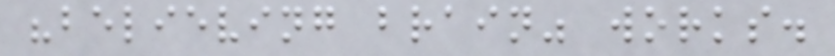"believing brain" works.
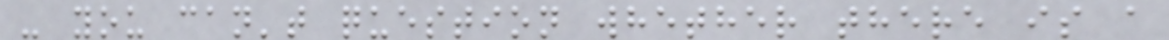- you can't question whether there is a
